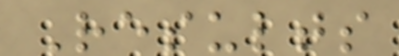Results
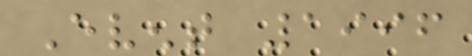Event 1996
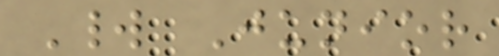World Junior
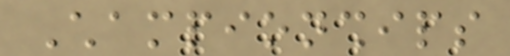Championships
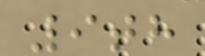9th
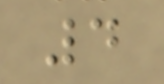4
